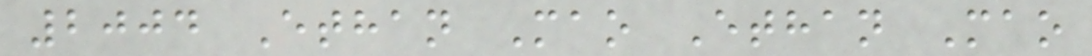2004 Ethan Mao Ethan Mao
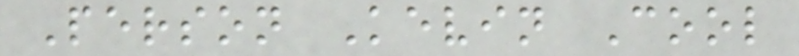Person Kevin Cool
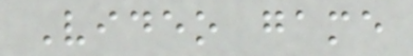Video game
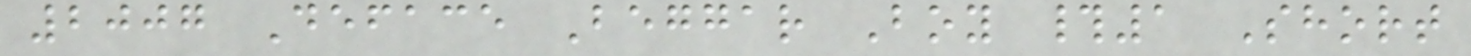2007 Deface Beggar Boy #1 Short
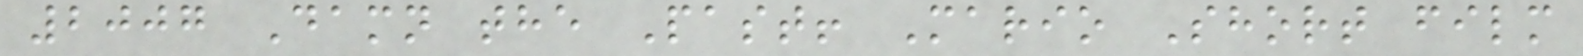2007 Damn the Past! Mario Short film
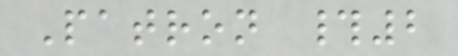Patron #2
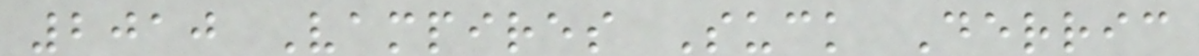2010 Vampires Suck Derric
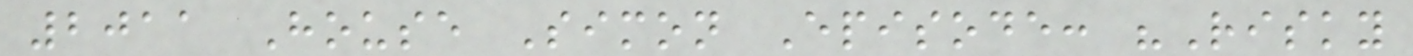2011 House Simon Episode: "Risky
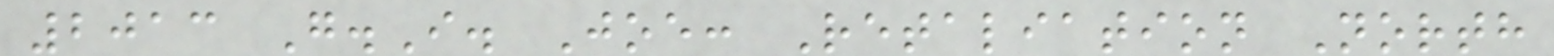2013 G.I. Joe: Retaliation North
